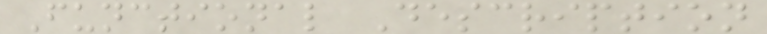Functional Description
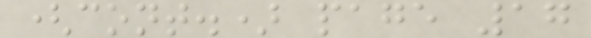(cont.) page 17
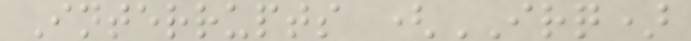Interrupts (IRQ)
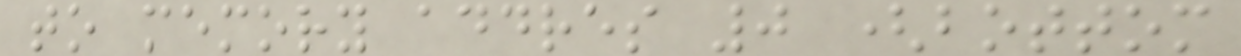to memory addres 0 (bottom
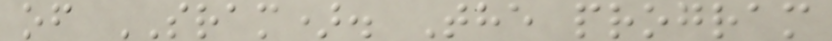of SRAM). The program
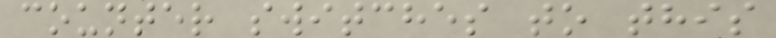counter switches to this
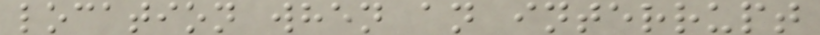location when an interrupt
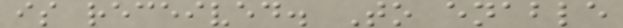is received. To enable
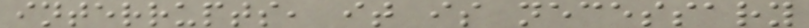interrupts, it is necessary
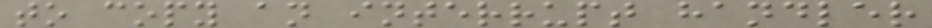to copy an interrupt handler
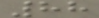88
